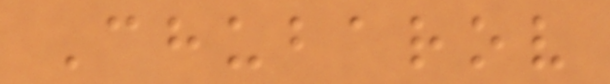Chubarov
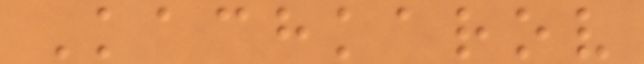Kachkarov
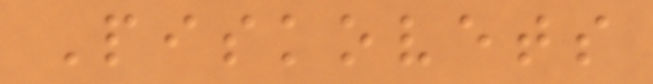Piskovets
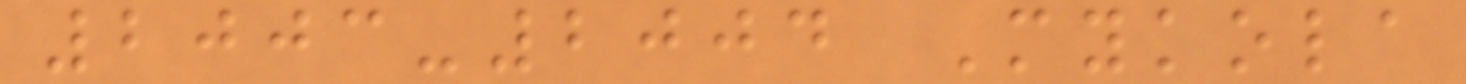2003-2004 Mykola
